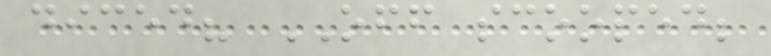diced? OFF scooped;
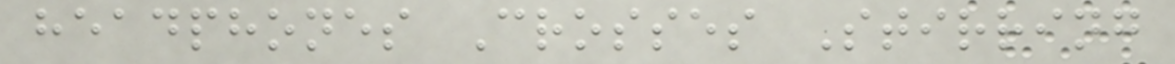headphones Crosses Stirring
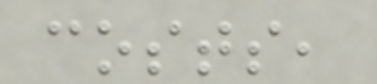costs,
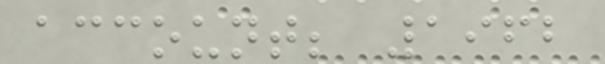account; 1962
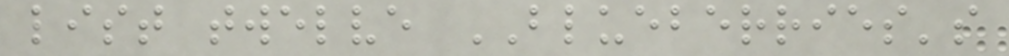list twelve BLUEBERRIES's
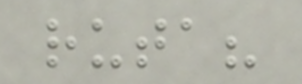ruta?
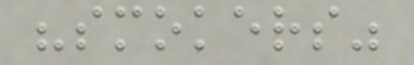"smokers"
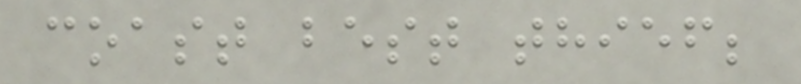coast best thief;
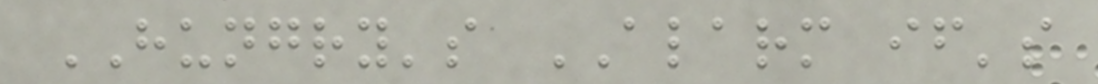HUNGRY's ALARM if's
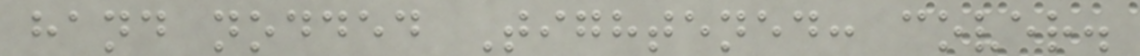hand nodded Tightened: cover.
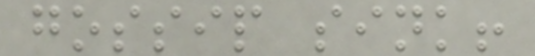gossip sink!
